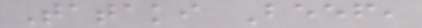Tataki Beef,
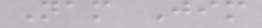Nam Jim
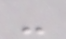-
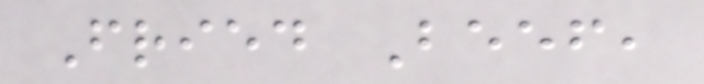Fried Beef,
